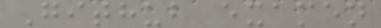Github examen
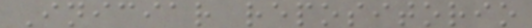Iniciar repositorio
